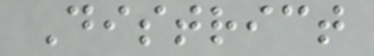District
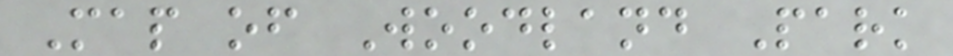Map of Woodland Park
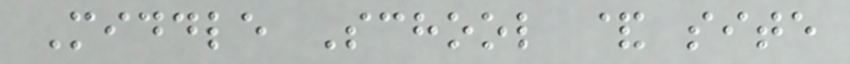Middle School & site
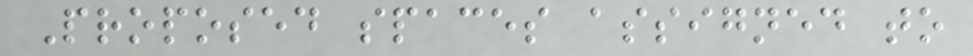Proposed spaces assigned to
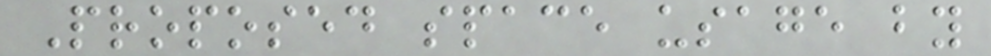Proposed space usage by
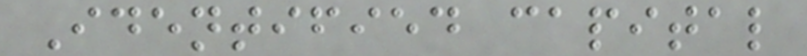Identified capital
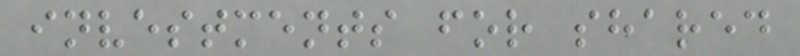investments for shared
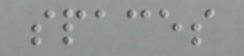spaces
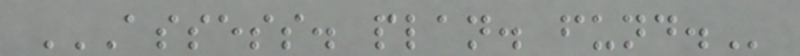ASSESS. PLAN. FUND.
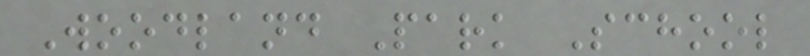Woodland Park School
